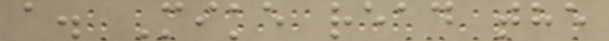a. Mike read the
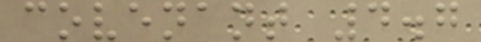covenant 4.7
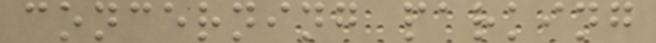concerning parking
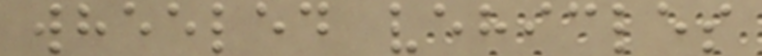wheeled vehicles
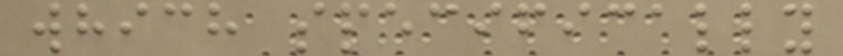which specifically
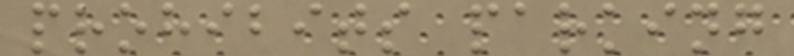prohibits parking
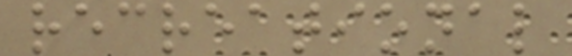recreational
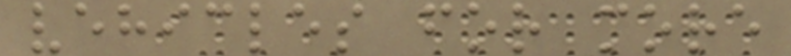vehicles for more
